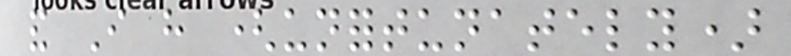and I have (unfortunately)
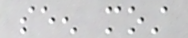seen most
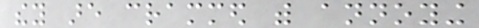they are crammed with annoying
